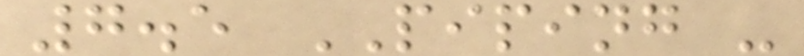7.5 PIPING -
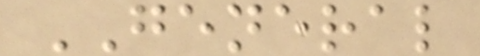GENERAL
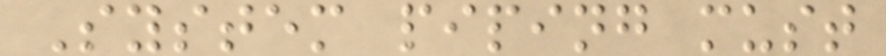System piping must
